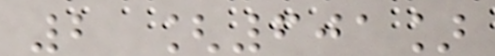2 [601]
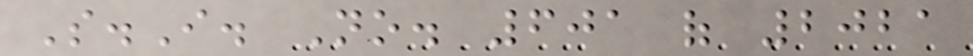S.I. No. 601 of 2021
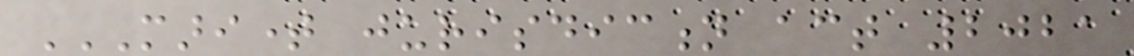MARITIME JURISDICTION ACT 2021
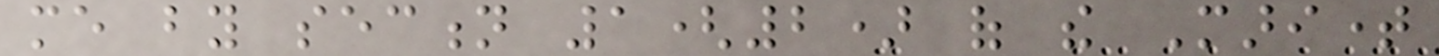me by section 1(2) of the Maritime
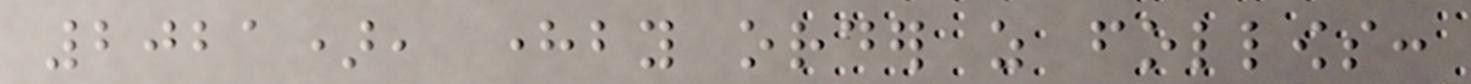2021), hereby order as follows:
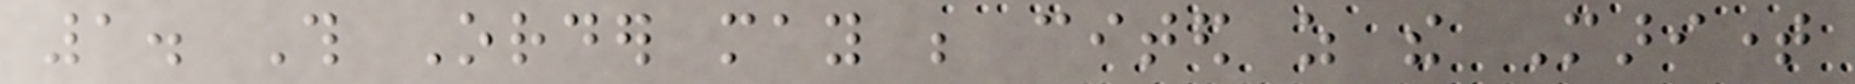1. This Order may be cited as the Maritime
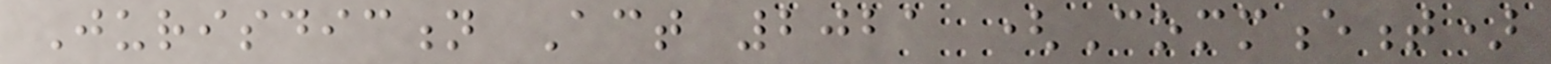Jurisdiction Act 2021 (Commencement)
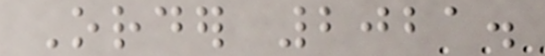Order 2021.
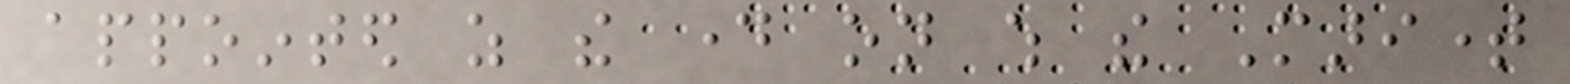appointed as the day on which the Maritime
